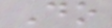Do
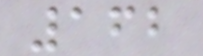162
